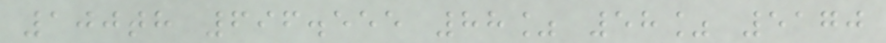100th 696.555 88% 58% 5170
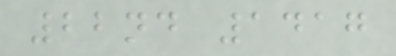22nd 1417
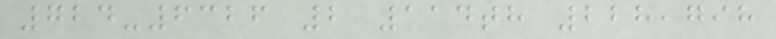724-6326 2 114th 228,798
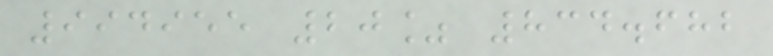994955 20% 834.682
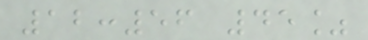12:56 45%
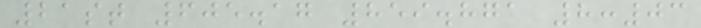21st 605.17 859.871 8:03
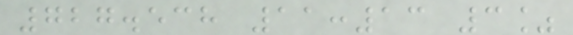727.538 11:13 3%
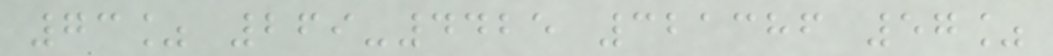73% 269-4425 321386 57%
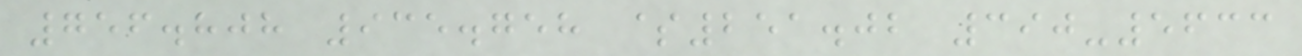756.808 935.758 $251.02 390-5633
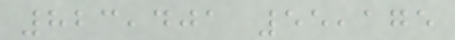823,401 55,175
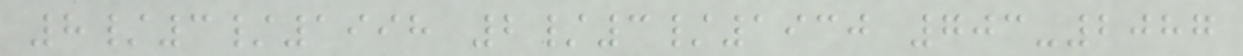8/3/1998 2/3/1930 703-2087
